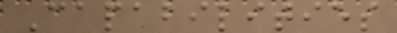Capabilities
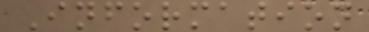Information
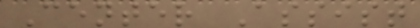Center Assist
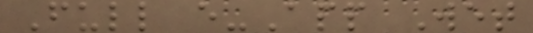Full e-App Wet
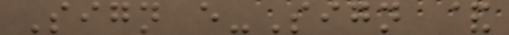Sign e-Sign &
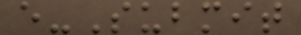e-Submit
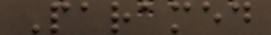Paramed
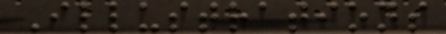Illustrations
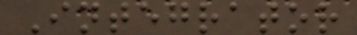Integrator
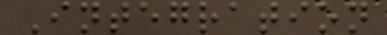Integration
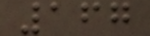167
